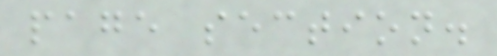page section.
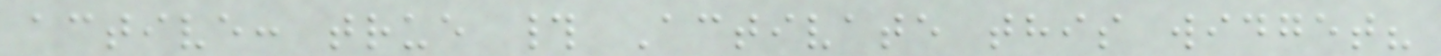active: true # Activate this widget?
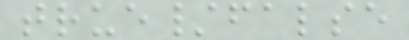true/false
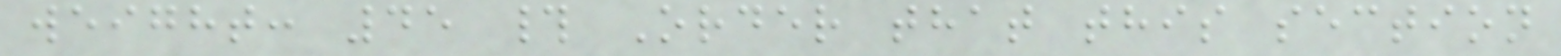weight: 45 # Order that this section
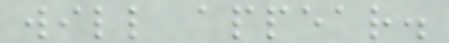will appear.
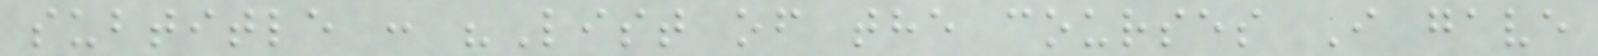subtitle : "List of the courses I gave
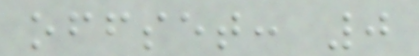offset: 0
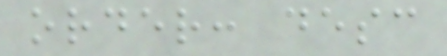order: desc
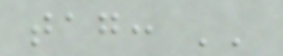tag: ''
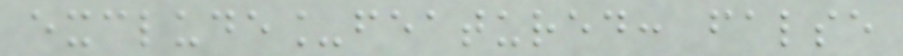exclude_featured: false
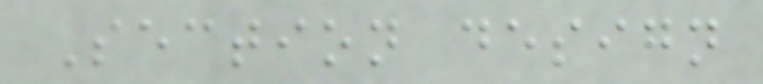Section design
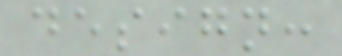design:
